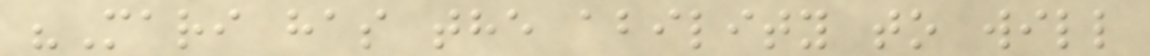"Mari has the ability to will
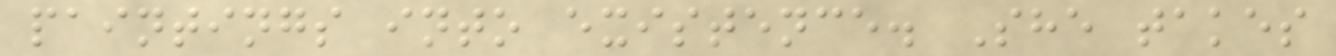paintings into existence. She takes
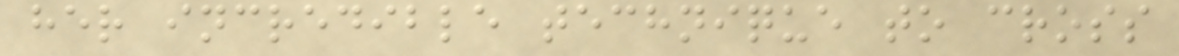her incredible technique to cross
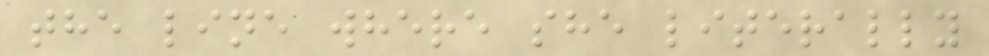the line where she literally
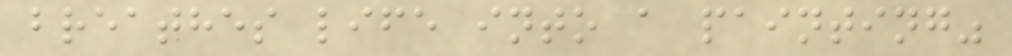breathes life into a painting"
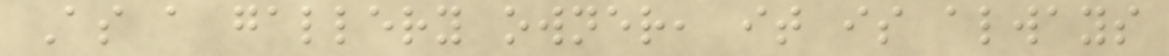As a gallery owner, it is always
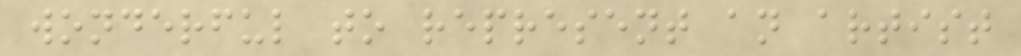wonderful to represent an artist
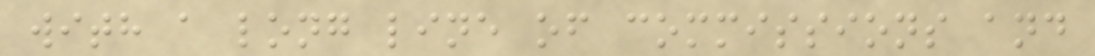with a long line of commissions and
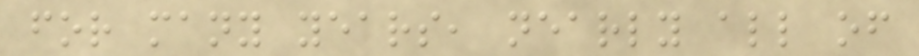for many years, nearly all of
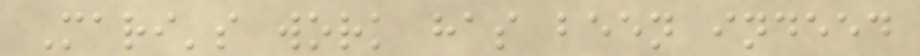Mari's work has been indeed
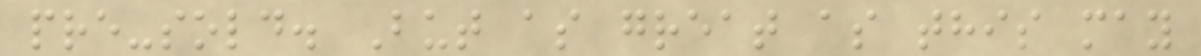pre-sold. But as great as this may
